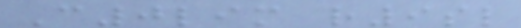C0lim r9sl
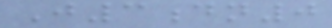J3dn0
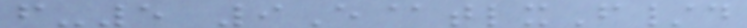f-5 9E@tlxF/d
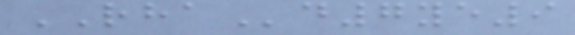RHAd7ye9
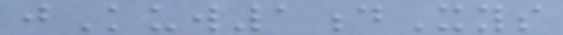jKuw1dXys
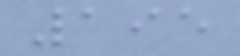195
